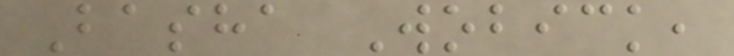Basha Wobick,
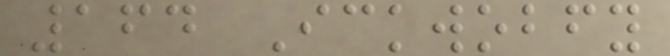164 Ickwobfy
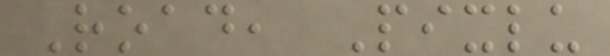Road, Pixlu
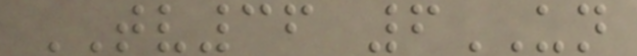TV36 6UN
